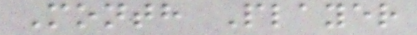Month Player
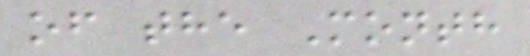of the Month
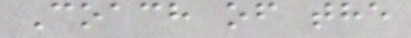Coach of the
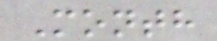Month
